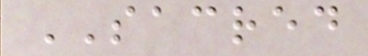SACRED
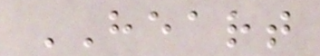HEART
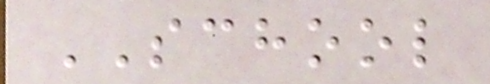SCHOOL
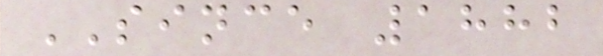SINCE 1882
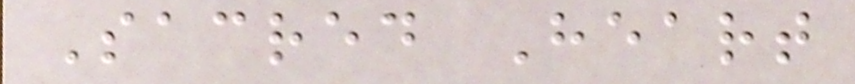Sacred Heart
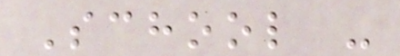School -
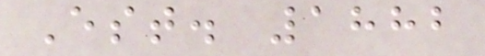Est. 1882
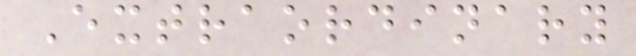Extraordinary
